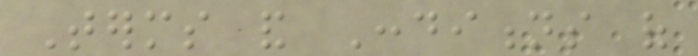Terms and Conditions of
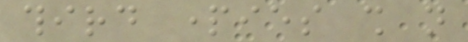third parties shall not
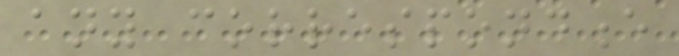any correspondence
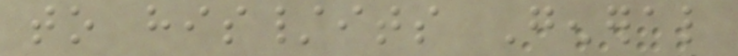to his/its General
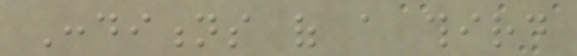Conditions of a third
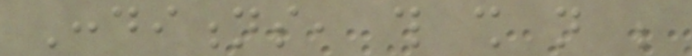Conditions, this shall not be
